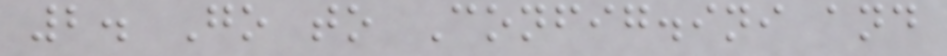2. Go to Config.ini and
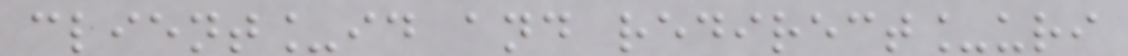client_id and redirect_uri
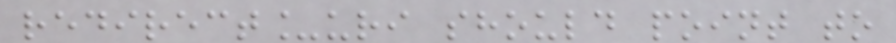redirect_uri should point to
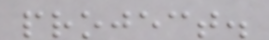project.
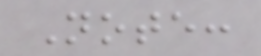Note:
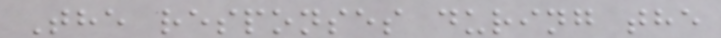The responses during the
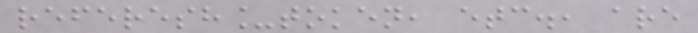referesh_token, etc., are
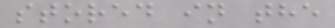stored in the
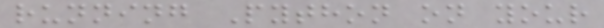running Python on your
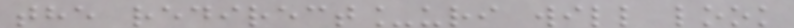the redirect_uri will look
